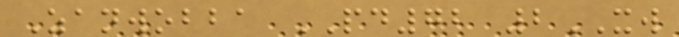Zanwobba PD72 2XW
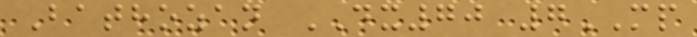Bathozan DX70 7MP
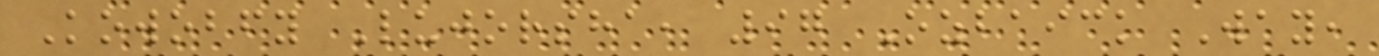Kowobfy Lujorsha, 97 Ozbaick Way,
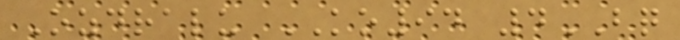Ozdralu KO94 4BQ
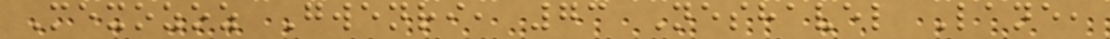Mexozoz Gwenri, 73 Neshavel Lane,
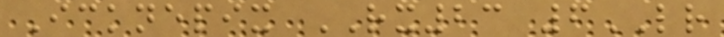Icknepix RX23 6LR
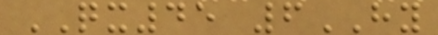QX45 6HY
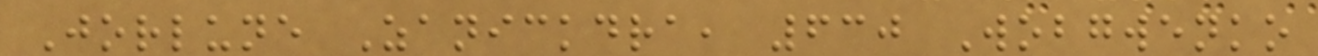Jorlune Zanickdra, 630 Wobgwenko
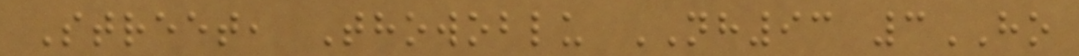Street, Thowoblu NH93 3HO
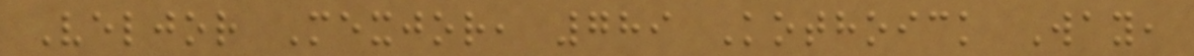Veljor Mexjor, 789 Kothoick Way,
